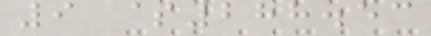9 $288.53
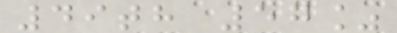49th 57%
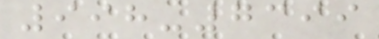998-7399
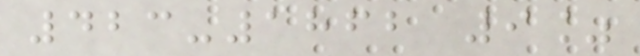423-1862 9%
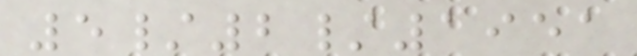5/2/1951
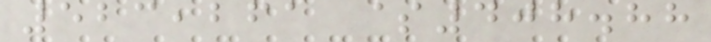523,261 $408.88
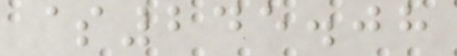$245.08
